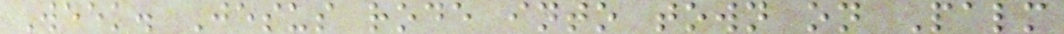Week. Jesus rode into town on Palm
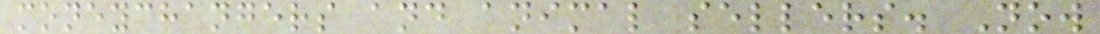moneychangers and animal sellers. Now
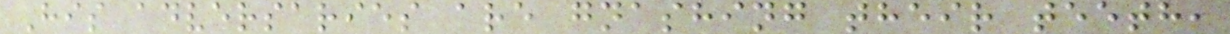His adversaries are gnashing their teeth,
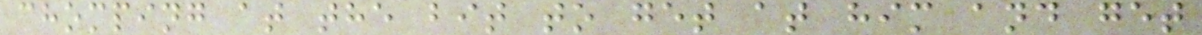chomping at the bit to get at him and get
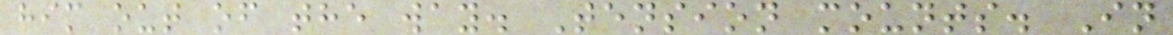him out of the way. Tension mounts. In
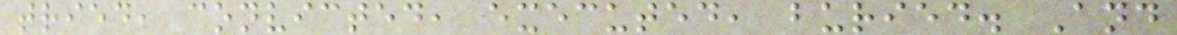tried, convicted, executed, buried. And
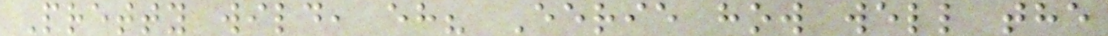Pretty wild, eh? Eerie how well the
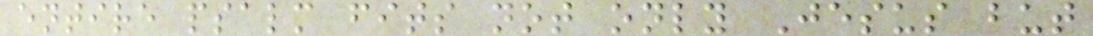entire psalm fits not only Jesus but
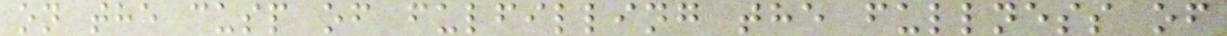on the cusp of fulfilling the fullness of
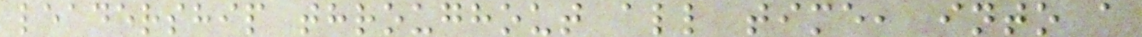leadership throughout all time, into a
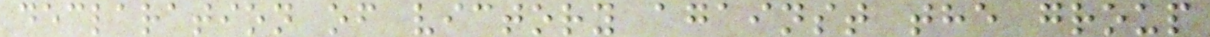declaration of victory against the group
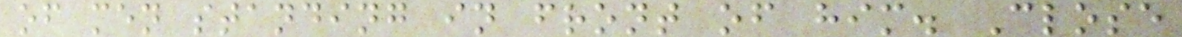of men standing in front of him. Close
